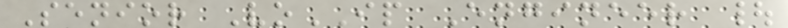Senior VoIP Engineer |
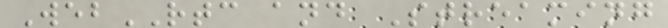WebRTC and Streaming
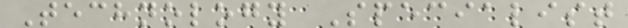Technology Specialist
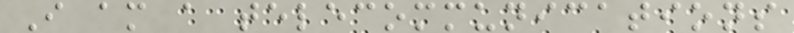I am a telecommunications
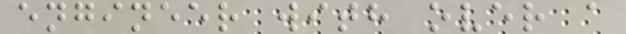engineer with over a
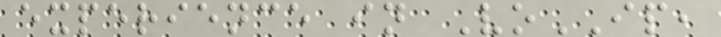experience in VoIP,
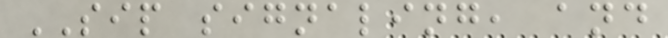SIP signaling, and
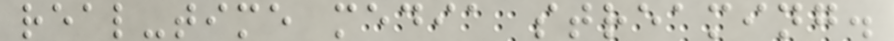real-time media streaming.
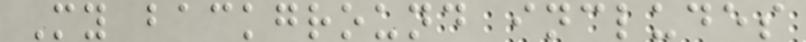My background includes
